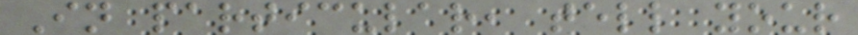In particular, tell your
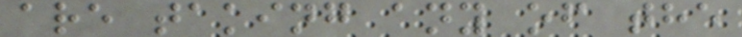are taking any of the
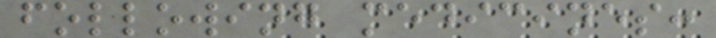following medicines:
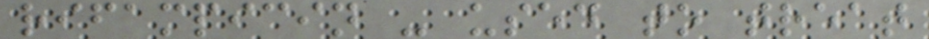rifampicin - used to treat
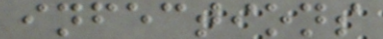infections
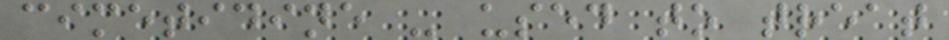cimetidine - used to treat
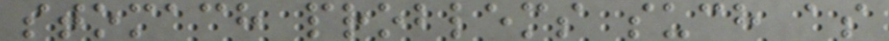stomach problems such as
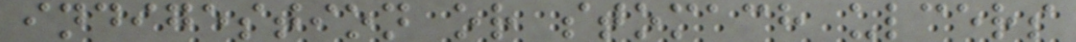indigestion or stomach ulcers
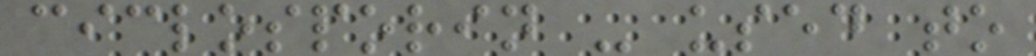ciclosporin - used to
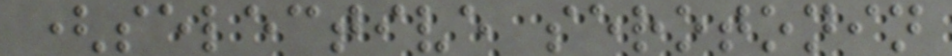(selective serotonin
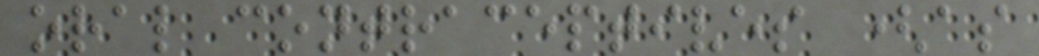oral contraceptives (as
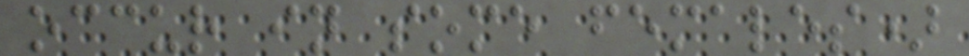occur in some females)
